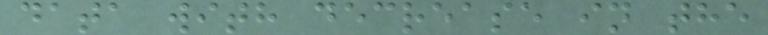data with decrease in the
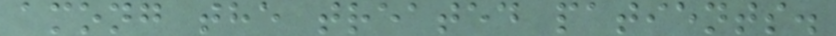among the treated patients.
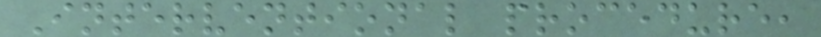Interventional procedure,
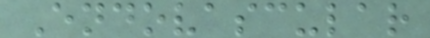Endovascular
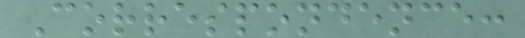Correspondence:
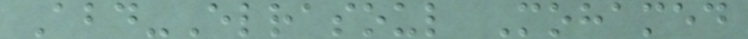Abd-Elrasoul Mohamed
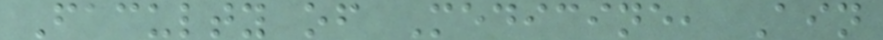Faculty of Medicine, Ain
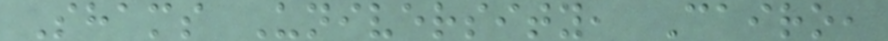Shams University, Cairo,
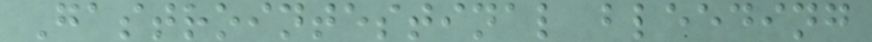Gastrointestinal bleeding
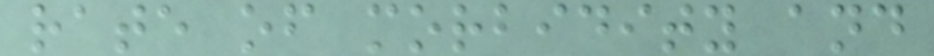rate of morbidity and
